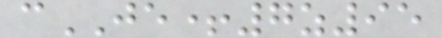cJE+7z95
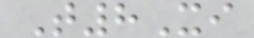T8Xi
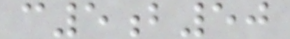c5b50
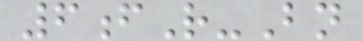6fR-Bn
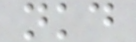nkd
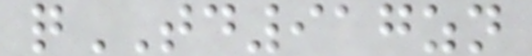qTD917zn
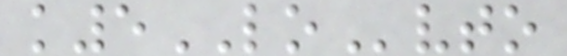k5LOvto
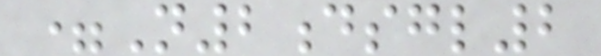=N2dsgl2
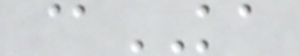@KA
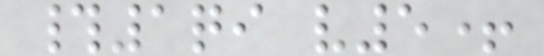#1qi v5+
